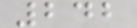242
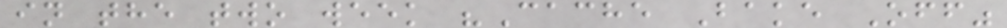in the two week "Cache Bake Off"
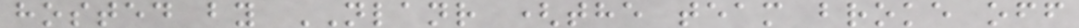hosted by NLANR (the team broke off
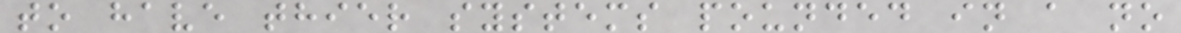to have thier systems pounded in a no
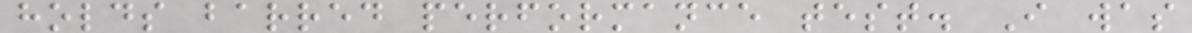holds barred performance test. I was
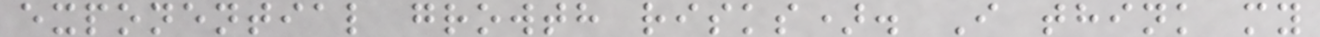exponential growth risks). I think my
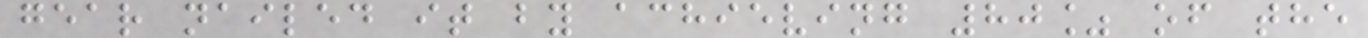gear nailed it by achieving 80% of the
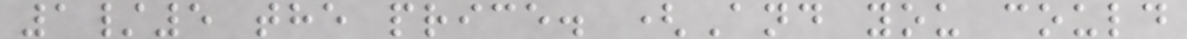1/5 the price. (And you could
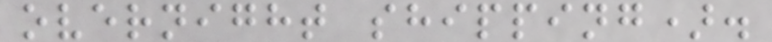overnight shipping).
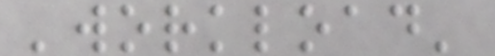'workload'
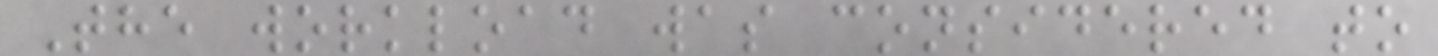The workload was considered to
